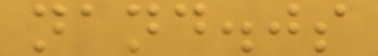nand.js
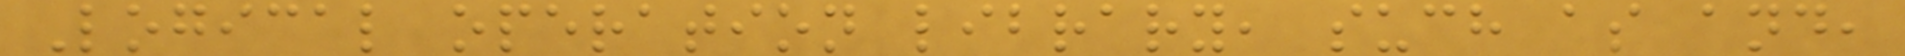Logical operation library, such as and,
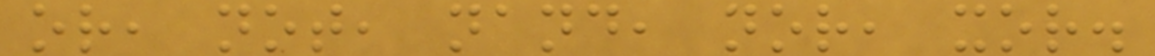or, not, nand, nor, xor.
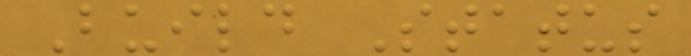Build Status
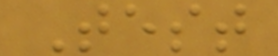Test
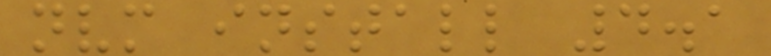nvm install 4.1
